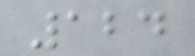124
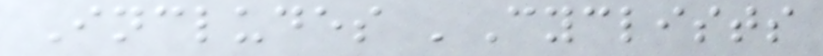Includes 'Cyclists
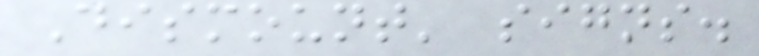Dismount' signs.
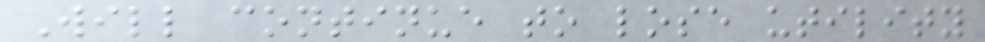Will continue to lose utility
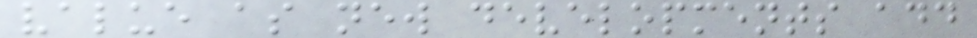value as new developments add
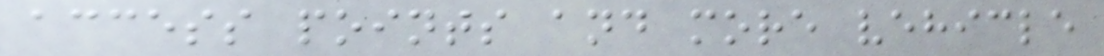access points and more vehicle
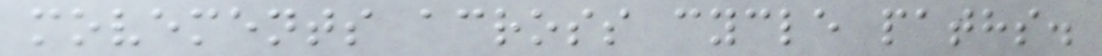movements across cycle paths.
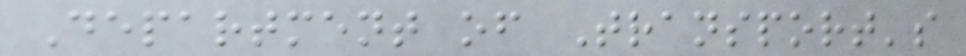Department of Transport's
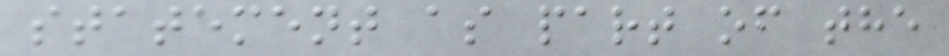statement as part of the
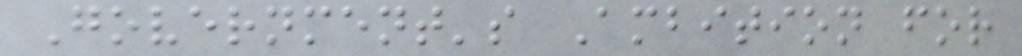Government's Ambition for
